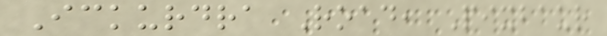Ickurdra Road, Pixbaur
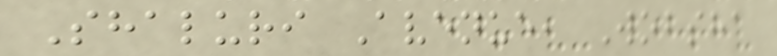Shaluri Avenue, Wobsha
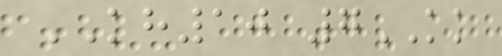KH10 7KK
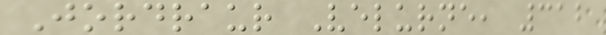Jordraur Velurne, 312
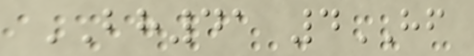BH41 4HF
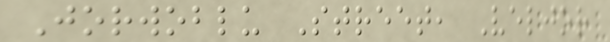Jorwoblu Street, Veljor
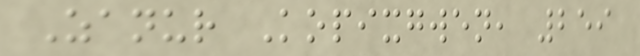Zanur Kopixgwen, 259
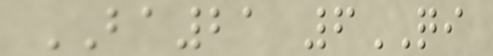BA21 6QI
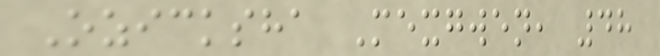Ozicksha Mexgwen, 48
